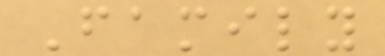Family
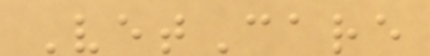VetCare
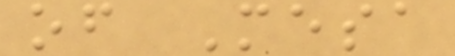of Mesa
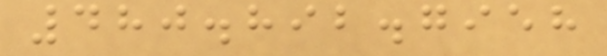480.892.7958
